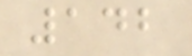142
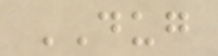DUG
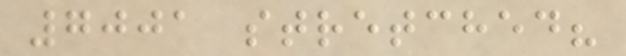7001 stretched?
